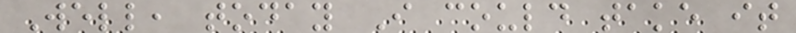Well, today I could take it
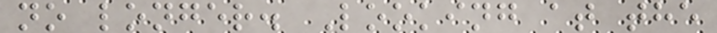no longer. Looking at the
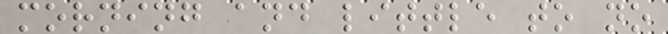morning and little to no
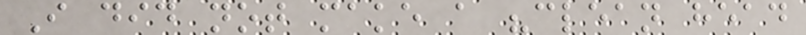I did not make a "clean head
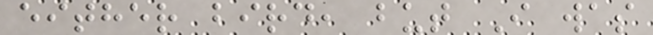either bird, but I was
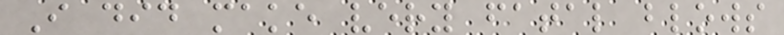I did make very fatal blows
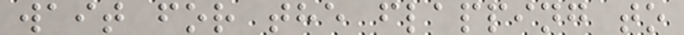wait for the flapping to
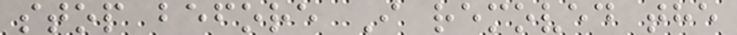stop before I removed the
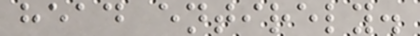head entirely.
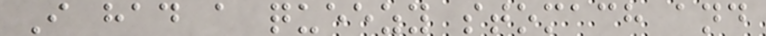I had a queezy stomach and
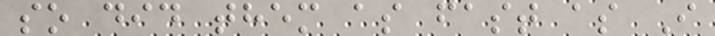so did them as fast as I
